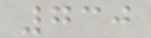730
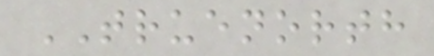TRUENORTH
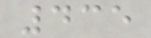435
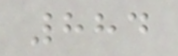884
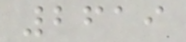2619
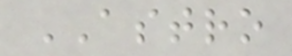ASTRO
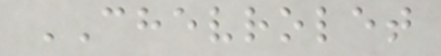CHEVROLET
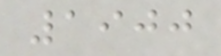1900
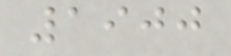1900
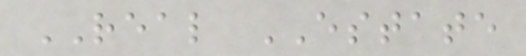REAL ESTATE
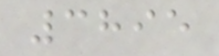3895
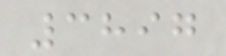3897
